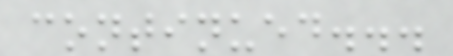continued...
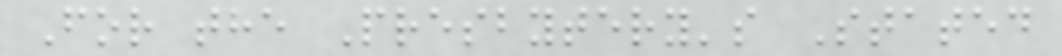For the Presbytery's Stated
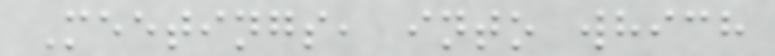Meetings, into which
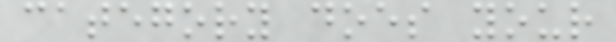category does your
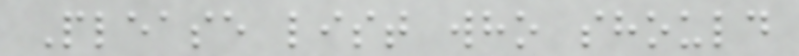Please list who should
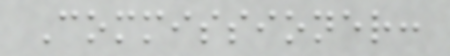Commissioner:
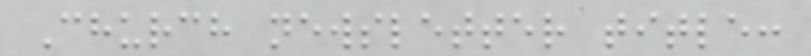Church newsletter title:
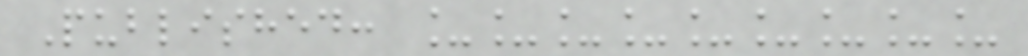Published: _________
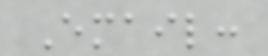Email:
